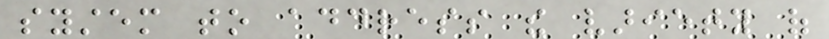system to address the variety of
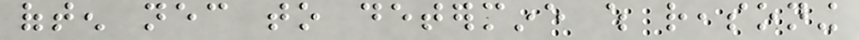often necessary to determine which reasoning
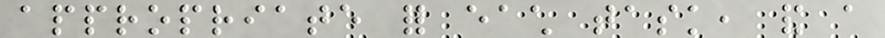appropriate for each task, and a
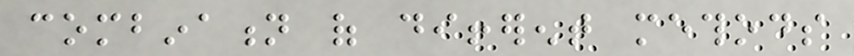combination of different methods
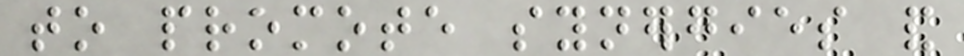to promote synergies and
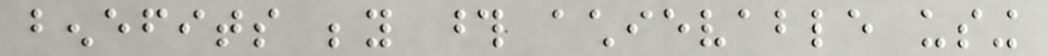benefits beyond those achievable using
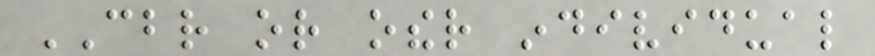CBR or other individual
